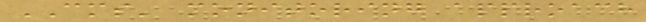CMS' monitoring approach
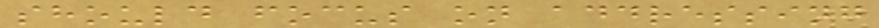should focus on addressing
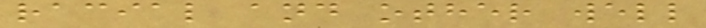racial and other well
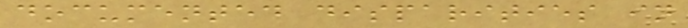documented disparities in
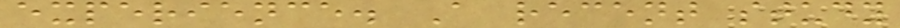experience. A recent study
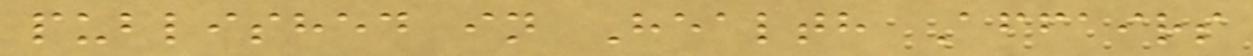published in Health Affairs
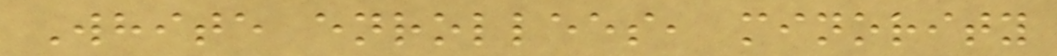White enrollees, minority
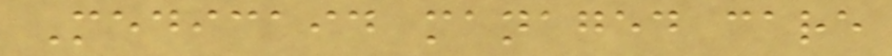Medicaid managed care
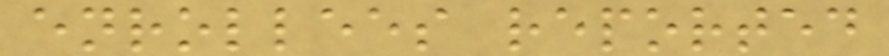enrollees reported
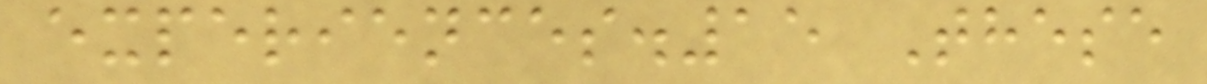experiences.15 These
